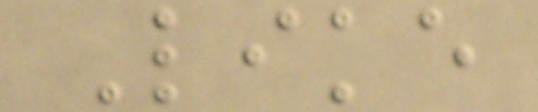Like
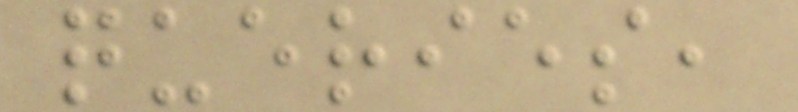queries,
